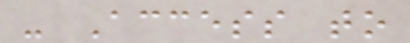- Access to
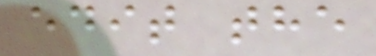edit the
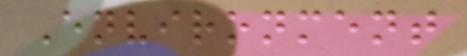Environment
